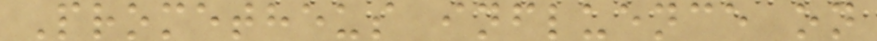Prometheus influence on
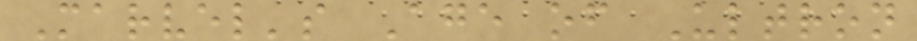Marvel's Age of Ultron
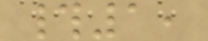#1,
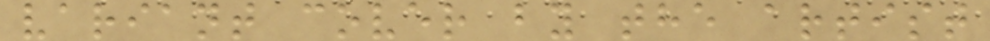variant cover by the artist
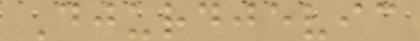Djurdjevic
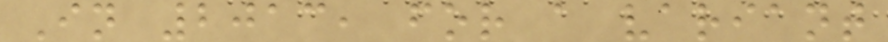In 2013, for a variant
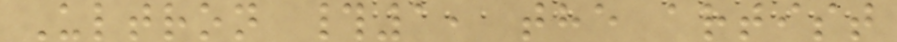Ultron #1, the artist
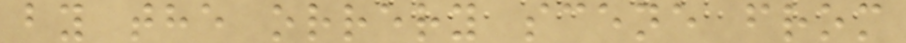by the orrery scene from
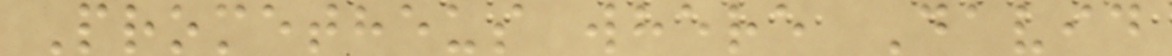Prometheus where David
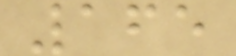165
